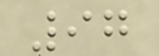97
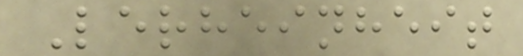Lerheinheit
